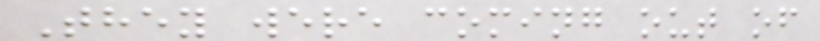They were coming out of
